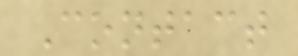Contact
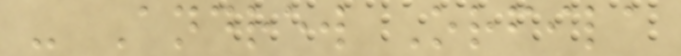- Andrew Orfila
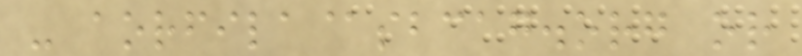- aorfila@sbcag.org or
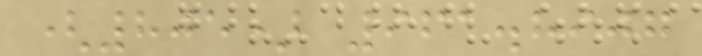(805) 961.8907
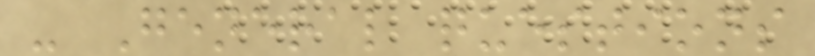- General questions
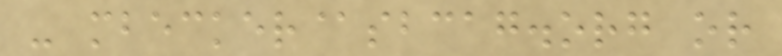- mbecker@sbcag.org or
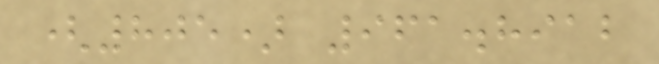(805) 961.8912
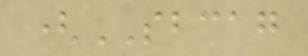(SBCAG
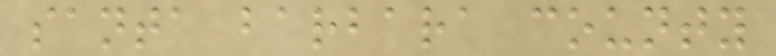santa barbara county
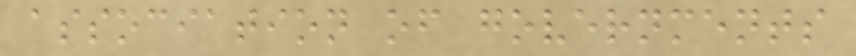association of governments
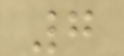7
